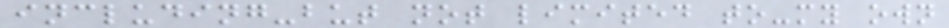including-but not limited to-my own
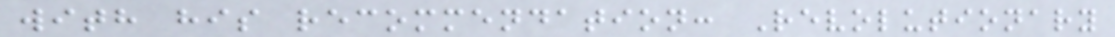with his recommendation: Revolutionary
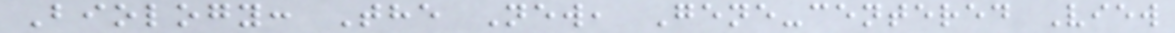Biology: The New, Gene-centered View
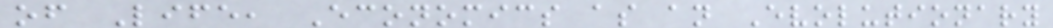of Life, Economics as an Evolutionary
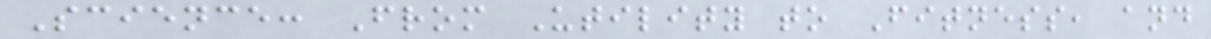Science: From Utility to Fitness, and
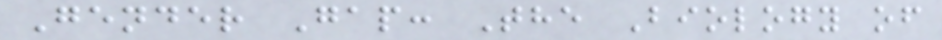Gender Gap: The Biology of
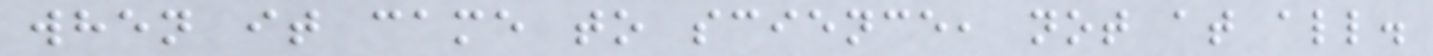when it came to science, not at all.
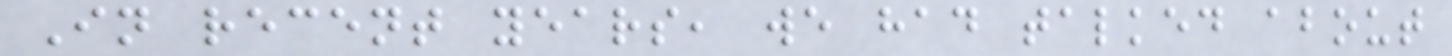In recent years, we had talked about
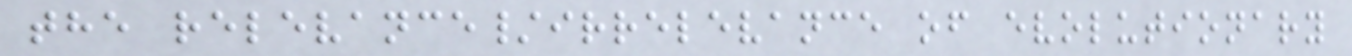the relevance/irrelevance of evolutionary
